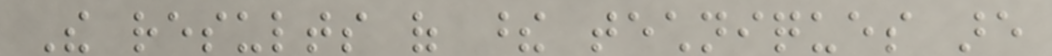The results of these techniques are
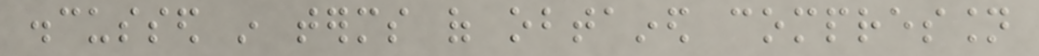discussed in terms of obtained compression
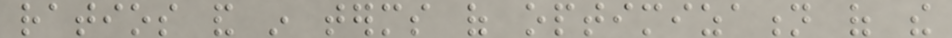ratios and in terms of optimization of the
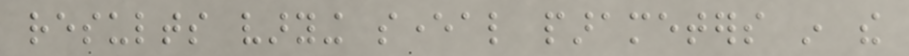results varying several parameters in the
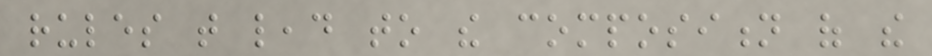rules that lead to the composition of the
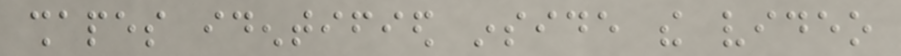shapes identified inside the video
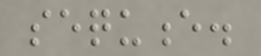sequence.
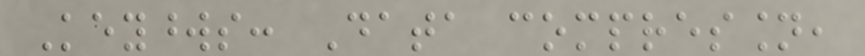Keywords: Data compression,
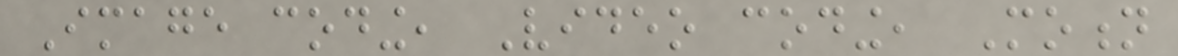Image coding, Video coding, Motion
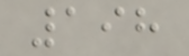198
